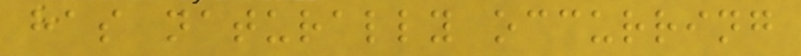has naturally occurring
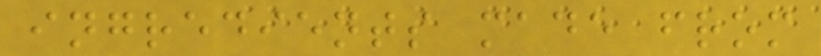ingredients made from
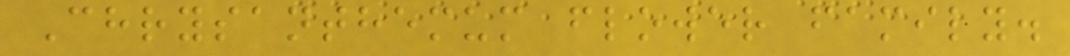Chrysanthemum flower family.
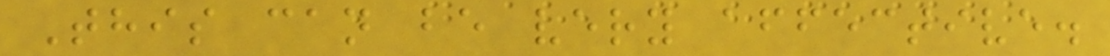This can be very affective.
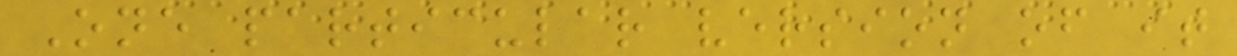One particular version of it
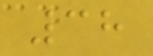38
